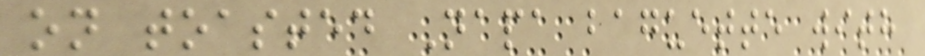on toasted Napa baguette with
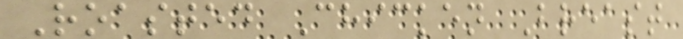Roasted Chicken Breast
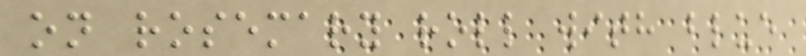on rosemary roll with blue
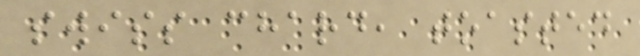swiss chard, toasted
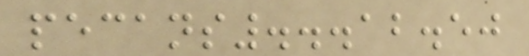pecans...12.50
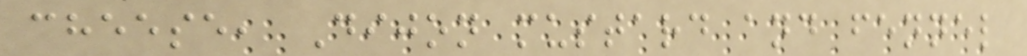cheese, Dijon mustard and fennel
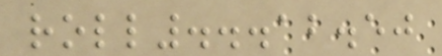roll...12.50
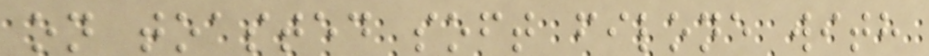on toasted soft filone with
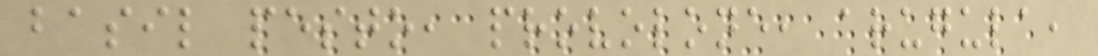basil pesto, provolone, arugula,
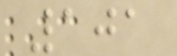101
